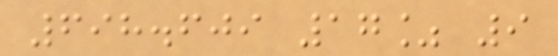698.609 17% 9
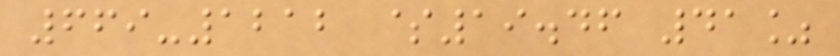669-1212 $19.46 41%
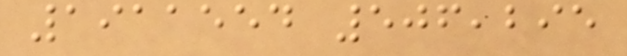1911554 506,295
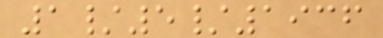1/5/1936
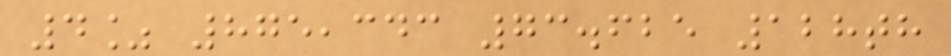4% 875,343 73.625 128th
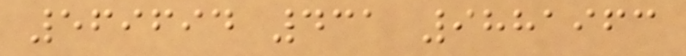569694 431 9881963
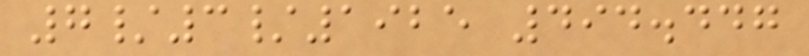7/3/1925 494.447
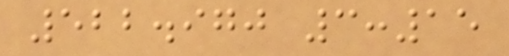522.970 3:15
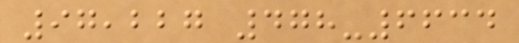97,227 478-6634
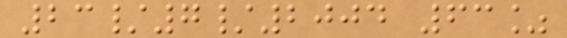23/7/2004 63%
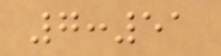7:51
